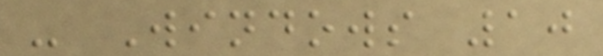- Windows 10
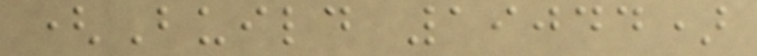(Build 19044)
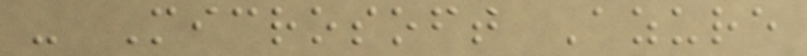- Microsoft Azure
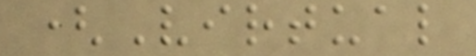(Virtual
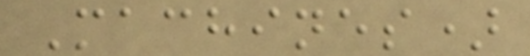Machines)
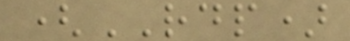(RDP)
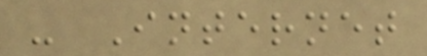- Internet
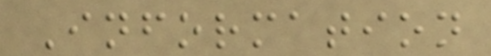Information
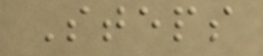Steps
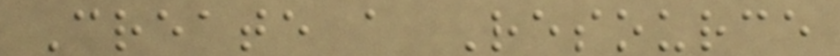Create a Resource
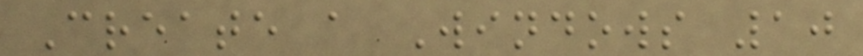Create a Windows 10
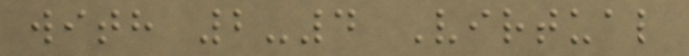with 2-4 Virtual
